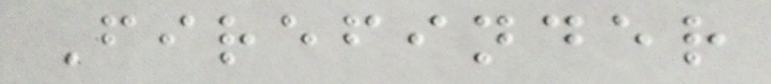Firefinder
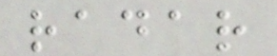radar
